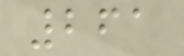261
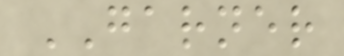GARNER
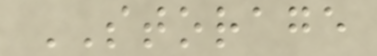STORAGE
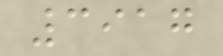3917
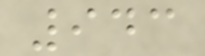943
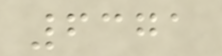6371
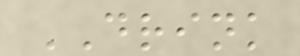DRINK
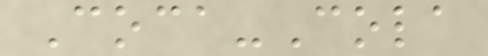Coca-Cola
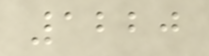1220
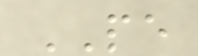PE
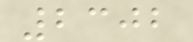2302
